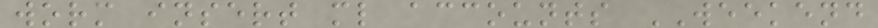worm insert ml accounts WEEKEND
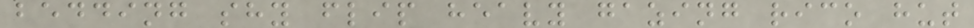bedding shy flip heavy gazing rico hut
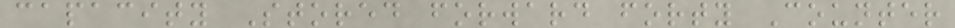capacity Stored forward forty Counter
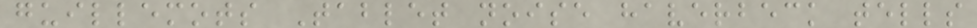guillemots Tablet noise haverbeck tells
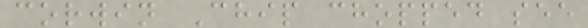corwin Chip chopped see
